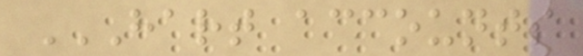HART ACCOUNTS
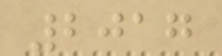2017
